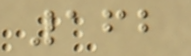162
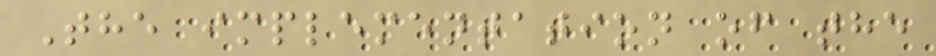The implementation of the
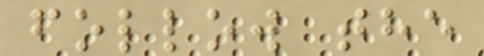follow the
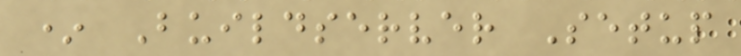* Buildserver Setup
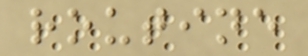routine
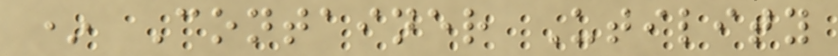* Container Utility
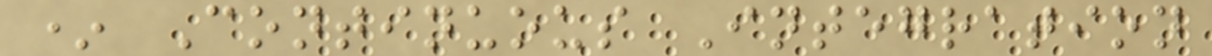* Continuous Integration
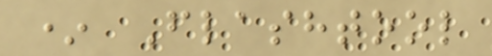* Flashtool
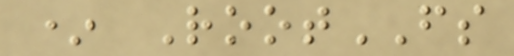* RootFS
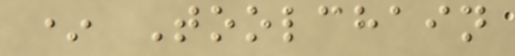* Toolchain
